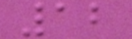12
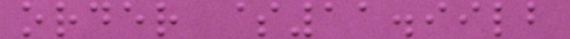order $11.99lb
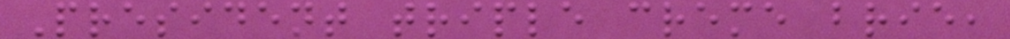President triple creme brie,
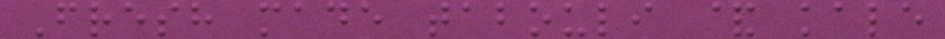Fresh made tabouli & kale
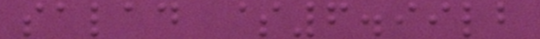salad $6.99lb
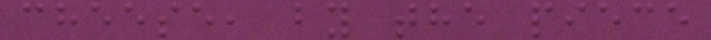cheese, by the piece
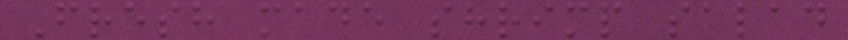Fresh made shrimp salad
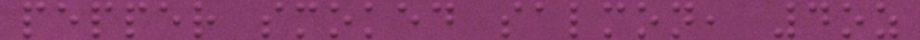pepper smoked salmon, 4oz
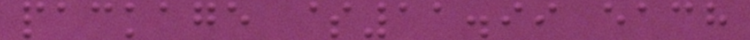package $11.99 each
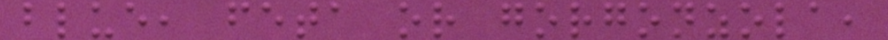blue, feta or gorgonzola,
